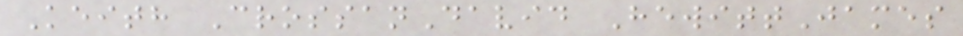Keith CrossanDavid HewittJames
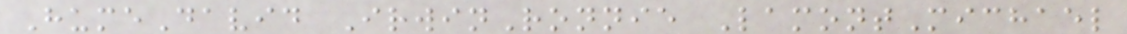HumeDavid IrwinRonnie LamontMichael
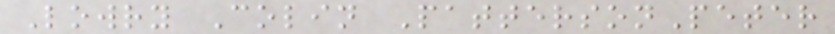Lowry Colin PattersonPeter
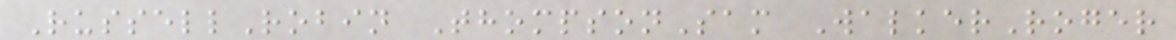RussellRobin ThompsonSam WalkerRoger
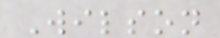Wilson
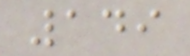149
